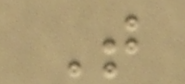T
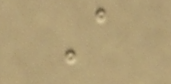A
